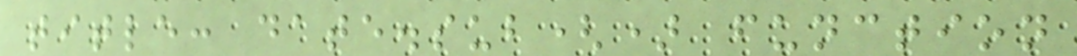title: date.sub() function
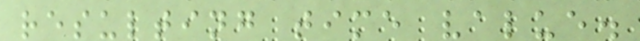resulting time value.
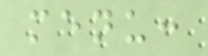menu:
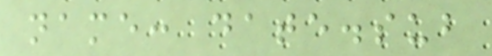name: date.sub
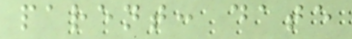parent: date
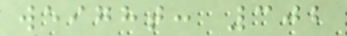weight: 302
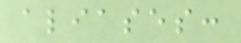aliases:
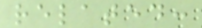related:
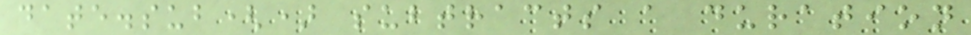date.sub() subtracts a duration
